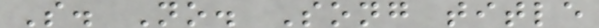S. No. Song title
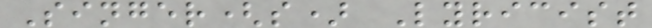Singer(s) Lyricist
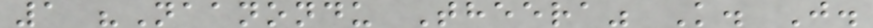1 "Naanondu Theera" K. J.
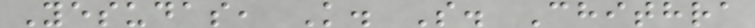Yesudas, K. S. Chithra
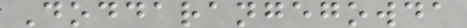Doddarangegowda
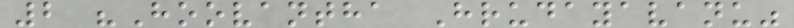2 "Hoovantha Hrudayavanu"
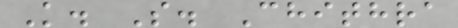K. S. Chithra
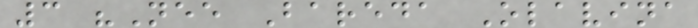3 "Nee Bareda Olavina
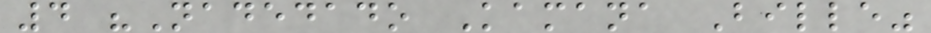4 "Nadedado Kamana Bille"
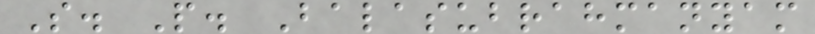S. P. Balasubrahmanyam
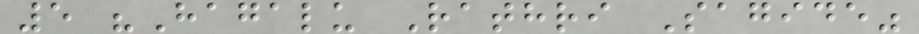5 "Hagalu Rathri Sagide"
